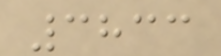3833
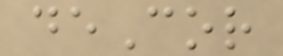deCor
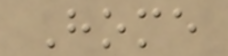Home
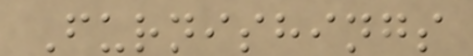Furnishings
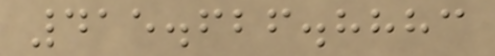415.626.8883
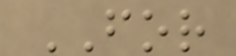FOR
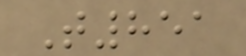T851
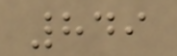849
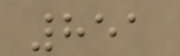851
